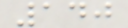140
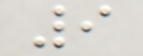9
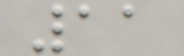11
